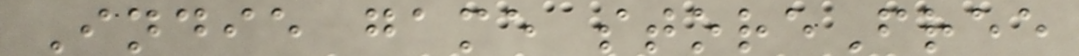Indie game storeFree
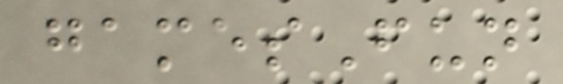gamesFun
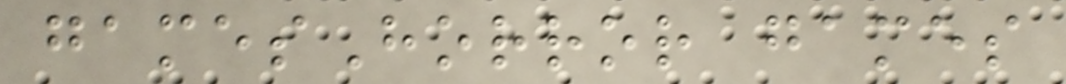gamesHorror games
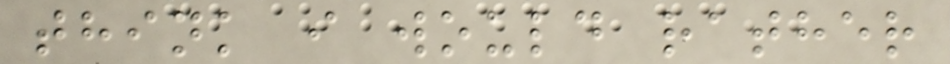think i would rather
